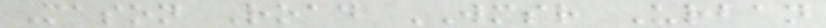Mason Road WMSR Urban
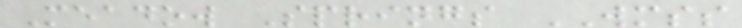Meadow Springs WMSS
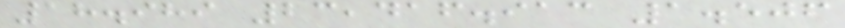18.989 23,416.913 1.506
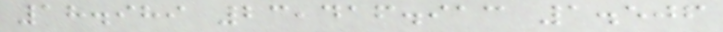18.989 23,416.913 1.506
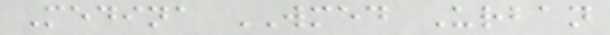Medina WMED Urban
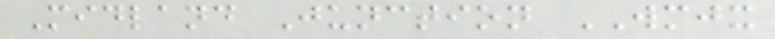Midland Junction WMJX
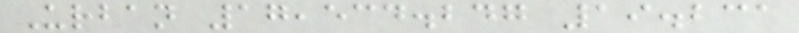Urban 17,534.247 19.231
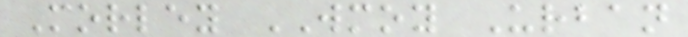Morley WMOY Urban
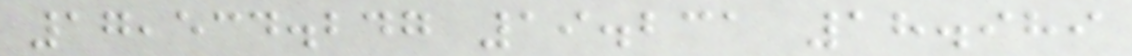17,534.247 19.231 18.989
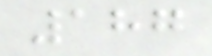187
